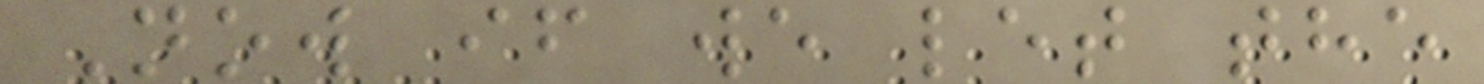Now if we let the
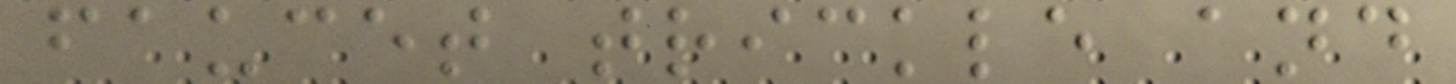faucet trickle and
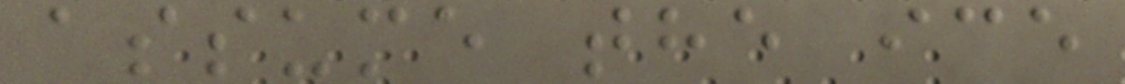assume the ice
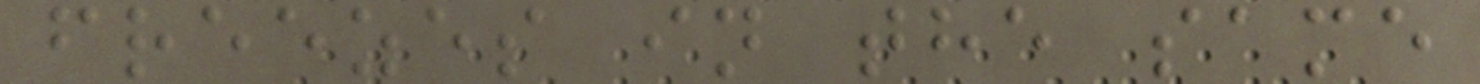freezes in the same
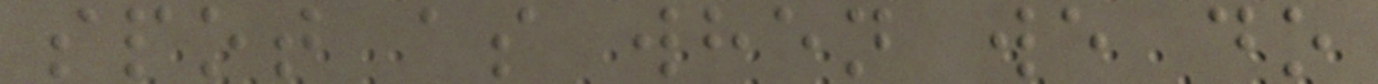spot as when we do
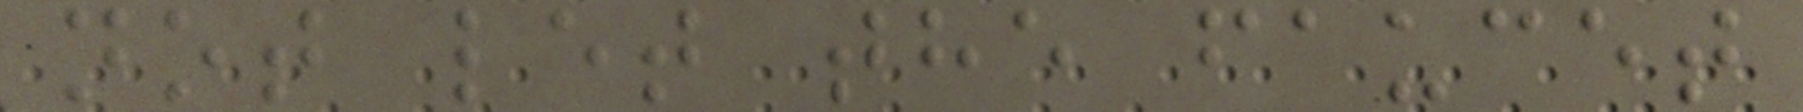not let the faucet
